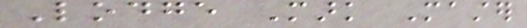Lodge Mark Master
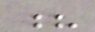?
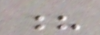?
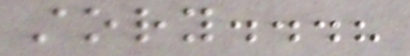story...?
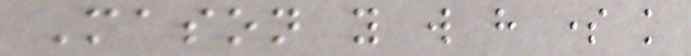Mason you will have some knowledge
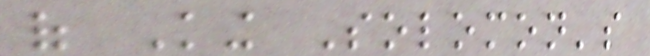of King Solomon's
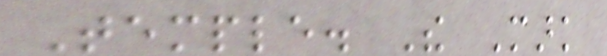Temple. The Mark
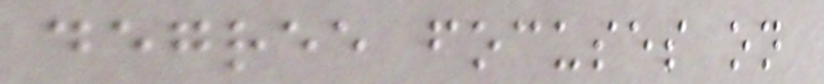degree focuses on
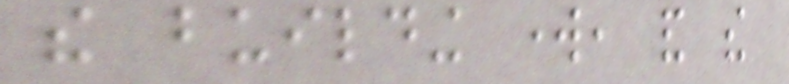the building work, and the
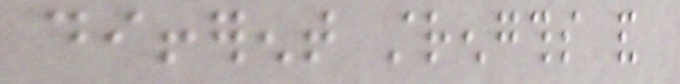different strengths and
